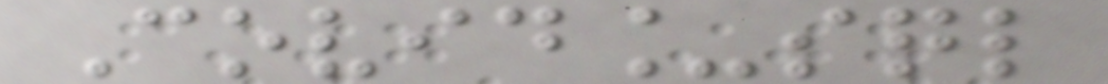Covid_sql
